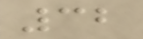32
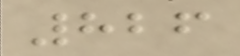826
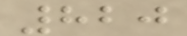820
